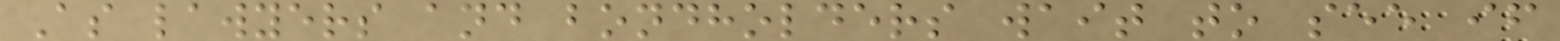As lawyers and bondholders wait to see if
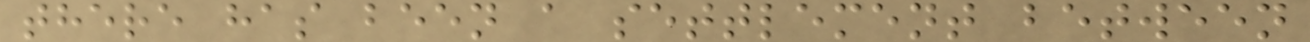there has been a settlement between
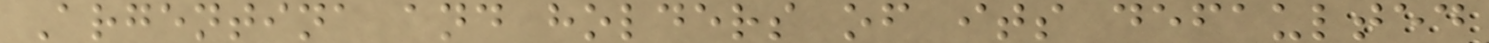Argentina and holders of its defaulted
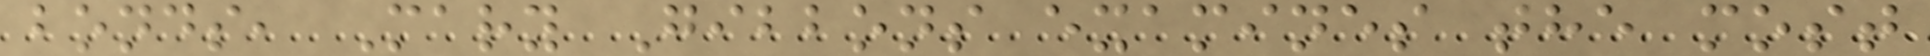bonds, Mary Gibbons examines the most
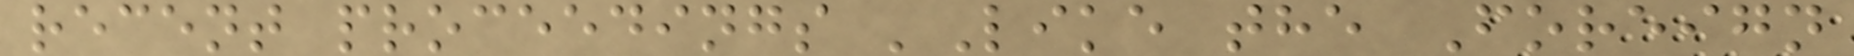recent proceedings 'Like the Foreign
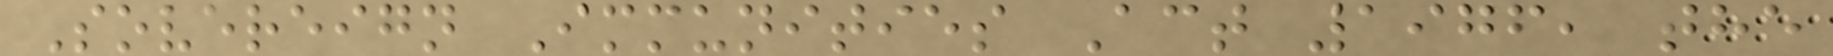Sovereign Immunities Act 1976, the
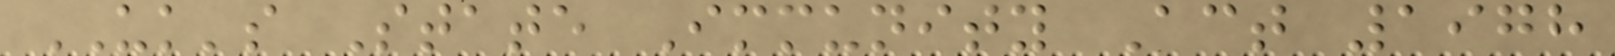UK's State Immunity Act 1978
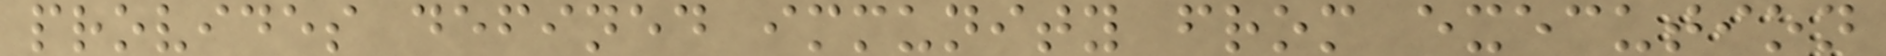provides defined immunity from execution
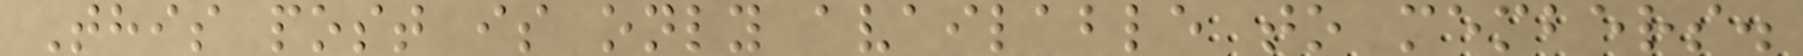This post is only available to members.
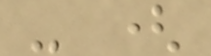- (
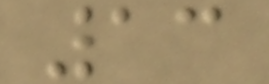13
